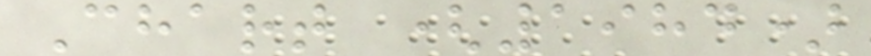Chart (1984)
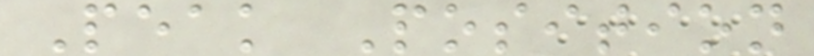Peak Position
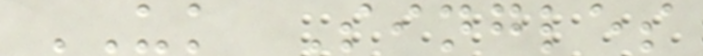UK Singles
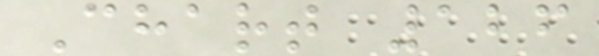Chart 126
